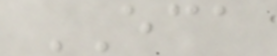ECA
